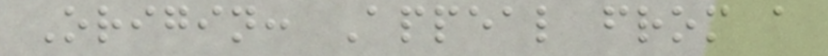Origin: Appeal from a
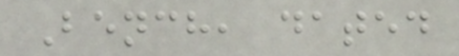Bench, dated
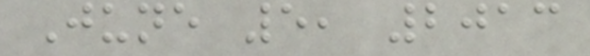June 5, 2013
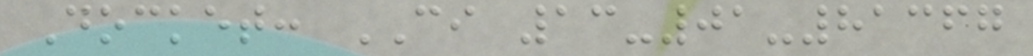Docket: CI 13-01-81367
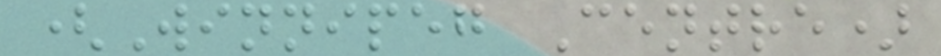(Winnipeg Centre)
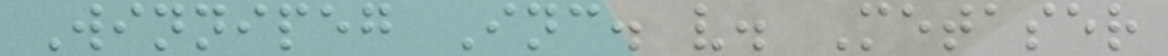Winnipeg Inc. v. Metaser
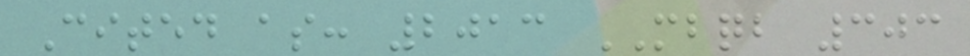Cited as: 2013 MBQB 303
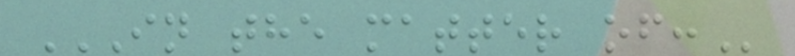IN THE MATTER OF:
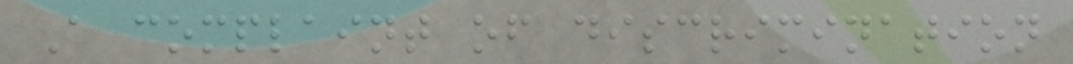A complaint of discrimination
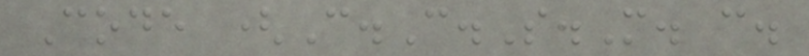Code (C.C.S.M. c.
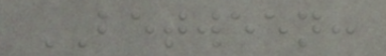BETWEEN:
